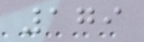179
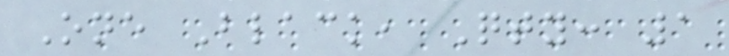One Black, Qty: 1
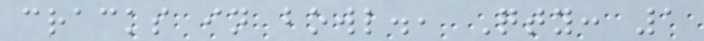cracks in bowl., Qty: 1
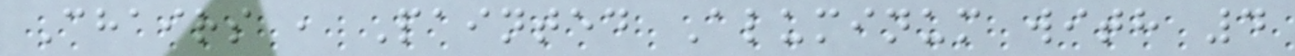Chairs , Painted Aluminum with 4
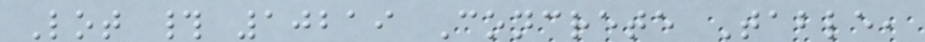Lot # 10219 Concrete Table,
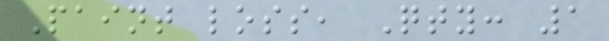Paint loss, Qty: 1
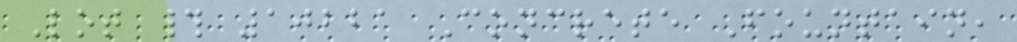Lot # 10221 Concrete Fountain,
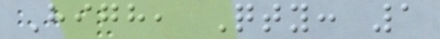High, Qty: 1
